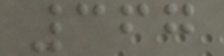367
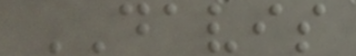DAVIS
